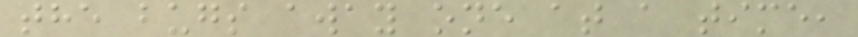the bugs away one at a time,
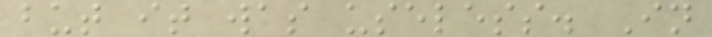but it was useless. In
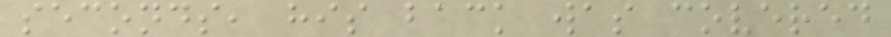seconds, his back was covered
